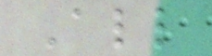All
